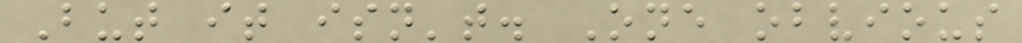But it isn't. One obvious
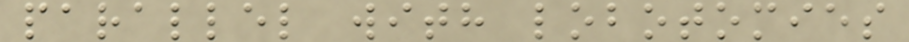parallel with lobotomies
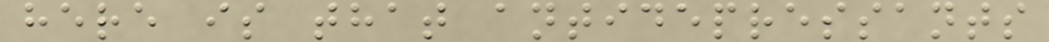here is that antidepressants
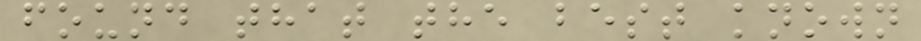found that the best known
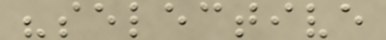"selective
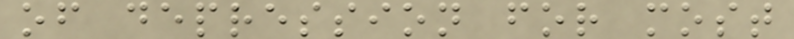of depression for most
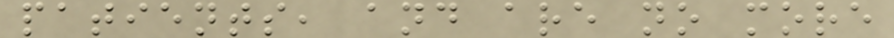patients, and are no more
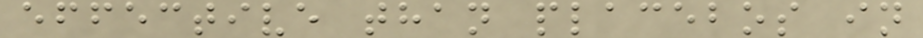effective than placebos in
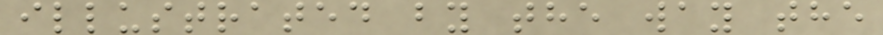illustrated by the way the
